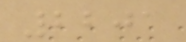2201
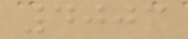4003
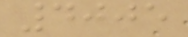4005
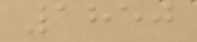1850
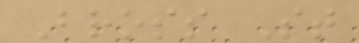Bross St
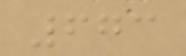673
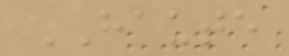HAUTE
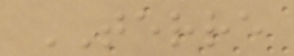TERRE
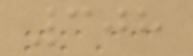308
